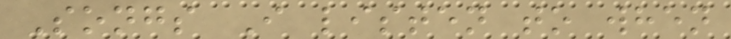Songs I listen to when
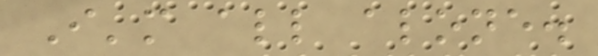I'm all alone.
